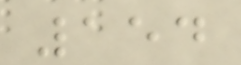154
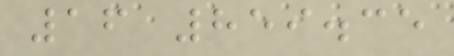16 859.35
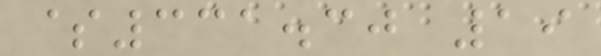$331.30 19
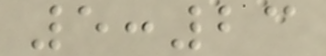5:23
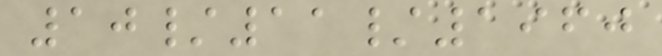10/11/1960
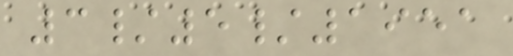3/5/1951
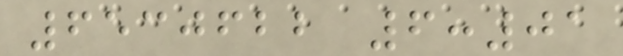6530622 6:01
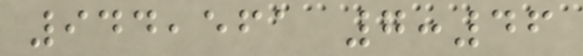944,561 7:46
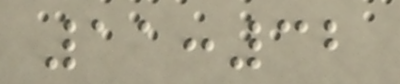11:32
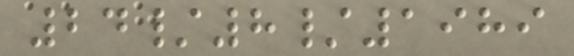24/8/1989
